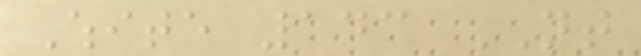White 143 NT
